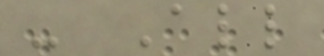- All
